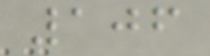106
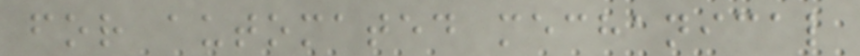for automated mechanical
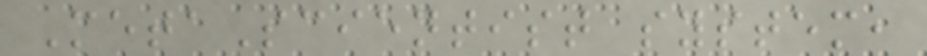MetaScientist system,
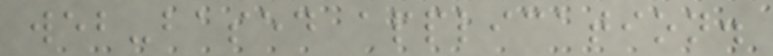web-based application.
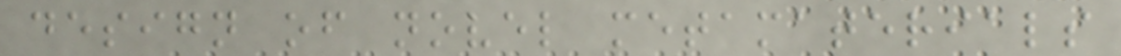design of novel metamaterials
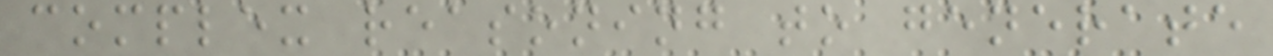complex reasoning to generate
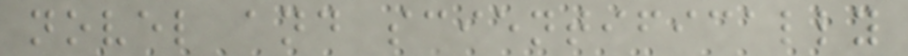novel and scientifically
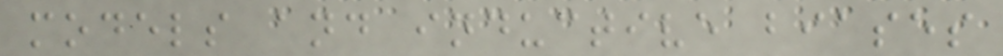models and inductive biases
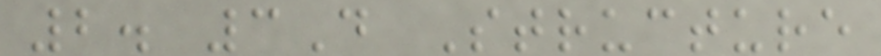2. 3D Structure
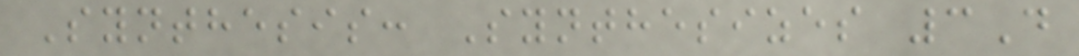Synthesis: Synthesizes 3D
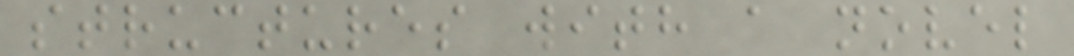structures with a novel
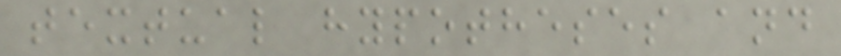textual hypotheses and
